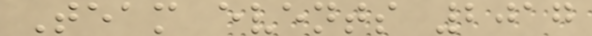Team events 2017
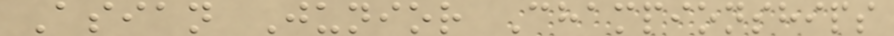Asian Junior Championships
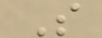S
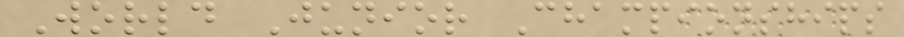World Junior Championships
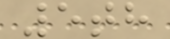5th
